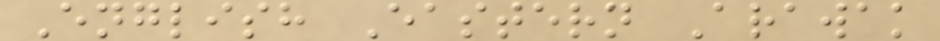English Eastern Arawak
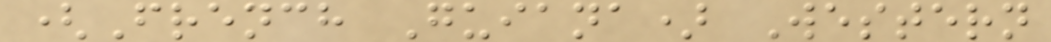(French Guiana) Western
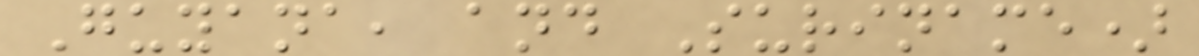Guyana, and Suriname)
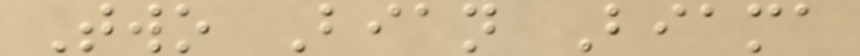Two Bian Biama
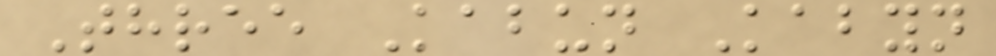Three Kabun Kabyn
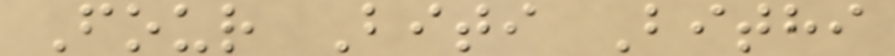Four Biti Bithi
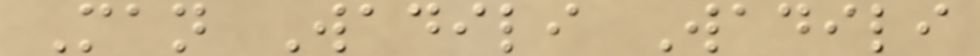Man Wadili Wadili
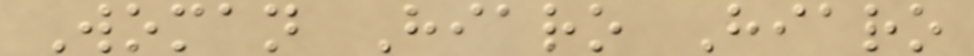Woman Hiaro Hiaro
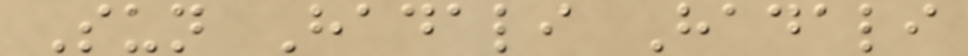Sun Hadali Hadali
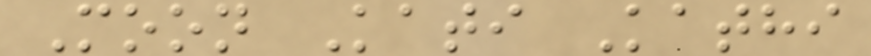Moon Kati Kathi
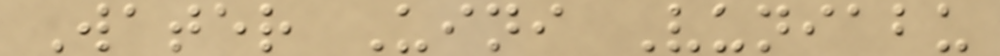Water Uini Vuniabu
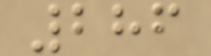286
